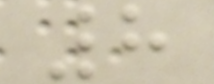8
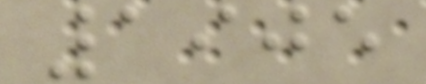1905
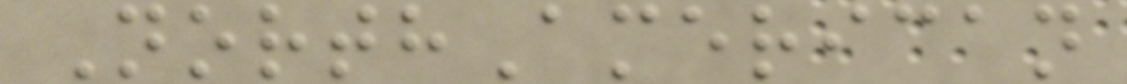NorthAmerican
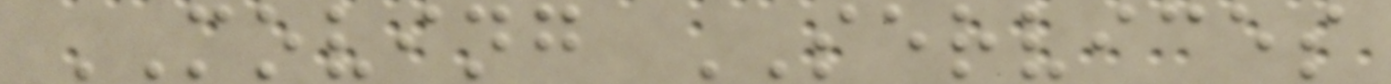MOVING SERVICES
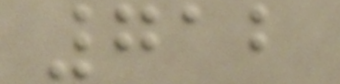712
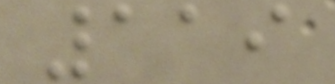119
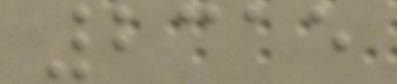2315
